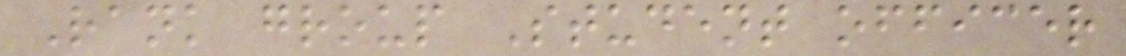Rank group Student officer
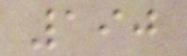190
